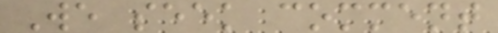We seek comment
